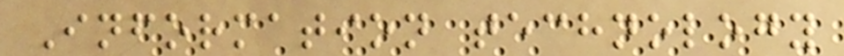Information technology
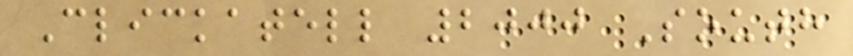Clickatell 2000 South
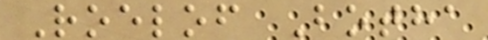Roelof Botha
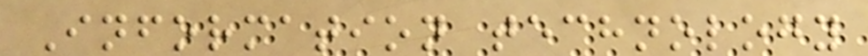Information technology
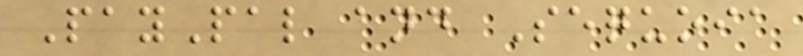PayPal and Sequoia
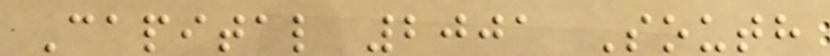Capital 2001 South
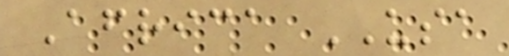Africa USA
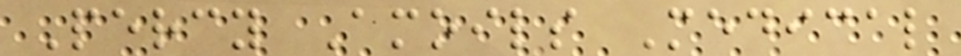Percy Amoils Medical
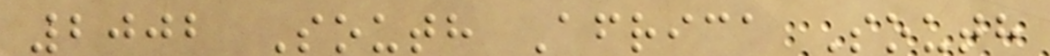2002 South Africa South
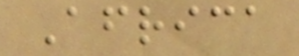Africa
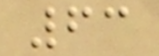63
